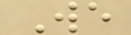We
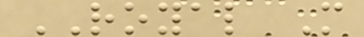ROYAL M
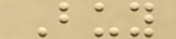Buy
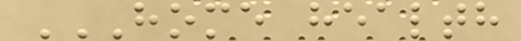HOME HEALTH
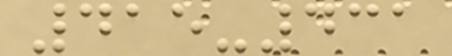415-431
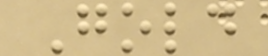Gold
